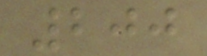200
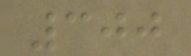300
